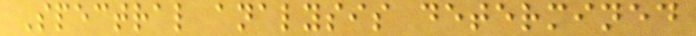Spectral analysis determined
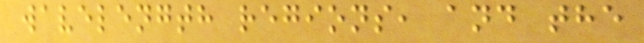wavelength regions, and the
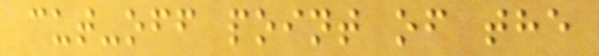cut-off point of the
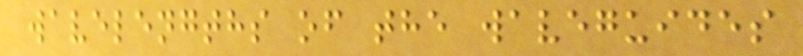wavelengths of the waveguides
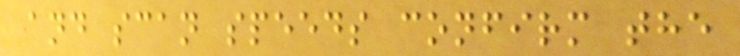and scan speeds confirm the
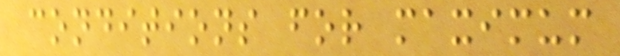conditions for maximum
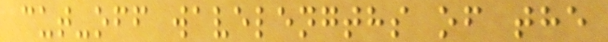cut-off wavelengths of the
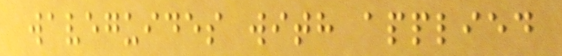waveguides with applied
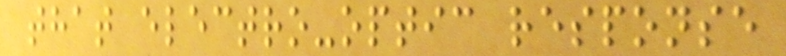that electro-optic response
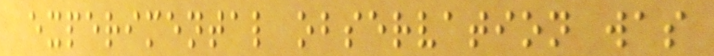experimental observation was
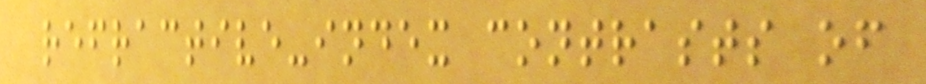refractive-index contrasts of
